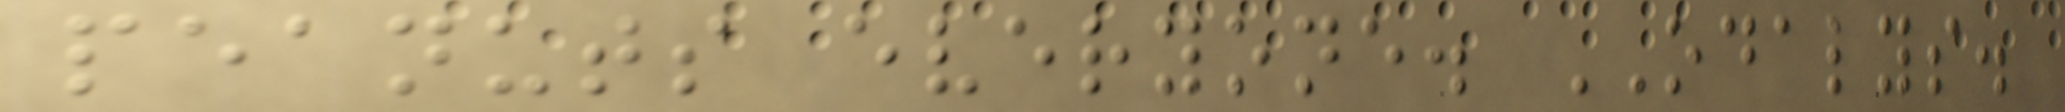peanuts everyone. ODALYS.
